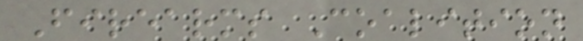Firearms Coalition
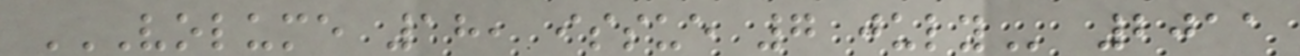VOLUME 18, ISSUE 7 JULY 2011
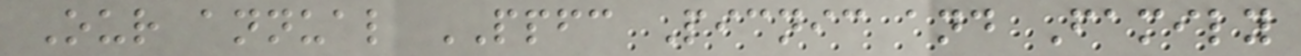Our annual PPFC Picnic and Family
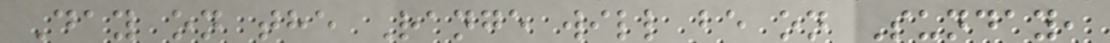Day on the Range will be on Sunday,
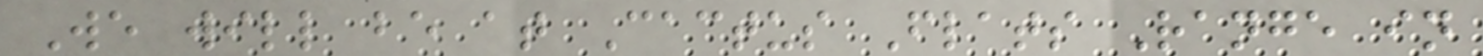We will be at Cactus Flats Range in
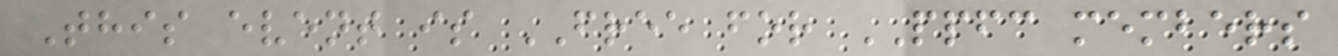This event is FREE for PPFC members
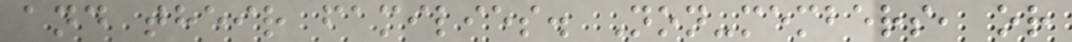and their families. Non-members, or
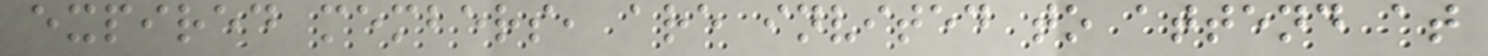expired members, are invited to attend at
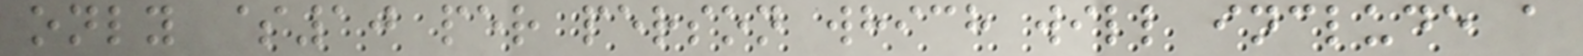only $10 per person which will include a
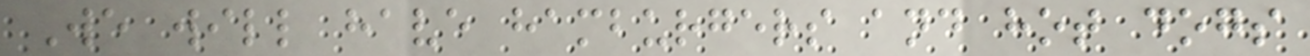We will have hamburgers and hot dogs
